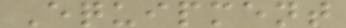Equipment
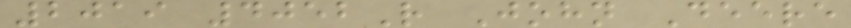2019 4052R John Deere
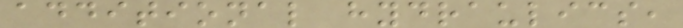additional hydraulics,
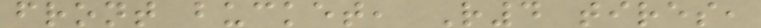front bucket, R4 tires,
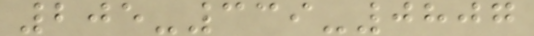205-339-0807
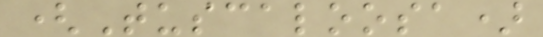(Tuscaloosa)
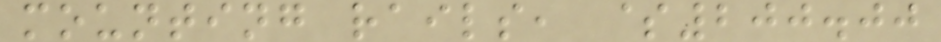mounting rails, $200.00
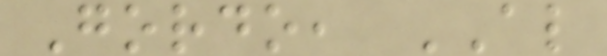Gordo, AL
